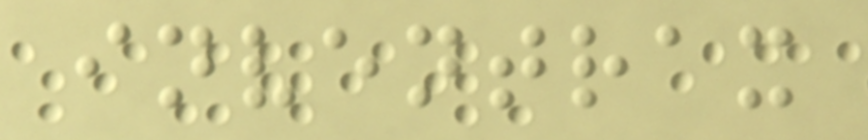inventrax
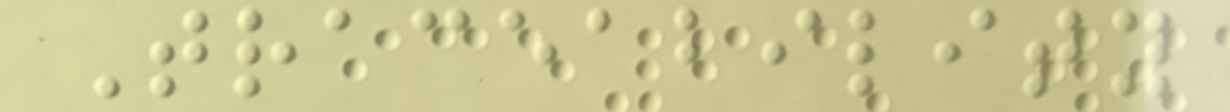Traceability
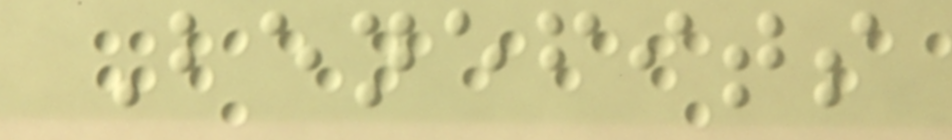Benefits
